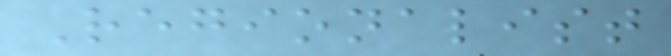Regionalist
